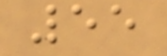55
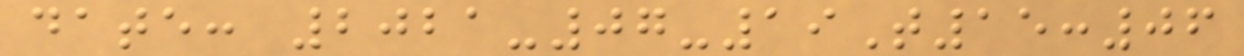date: 2021-07-19T15:06
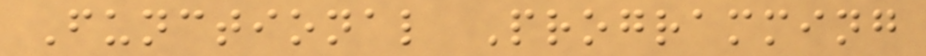Functional Programming
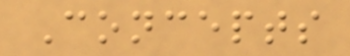Concepts
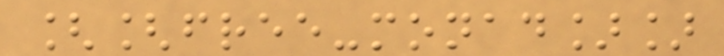[[free-monad]]
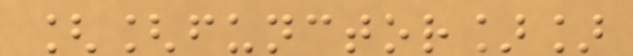[[functor]]
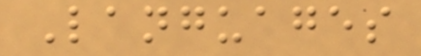Languages
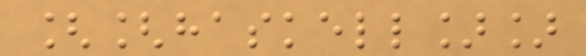[[haskell]]
